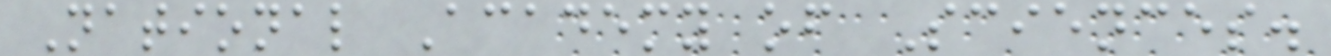National Academy of Sciences.
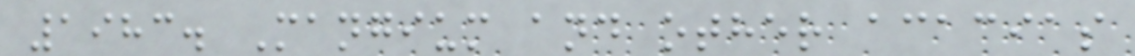1983. Mangium and other acacias
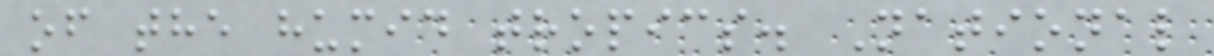of the humid tropics. National
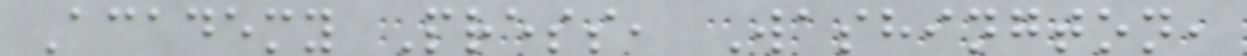Academy Press, Washington,
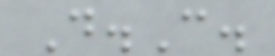D.C.
